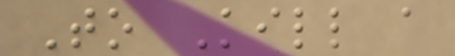To Kill a
